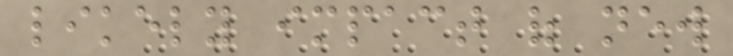likely impact of new
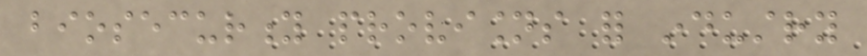biosecurity provisions for industry
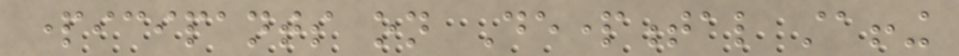participants on Departmental staffing
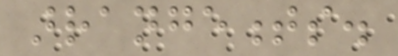arrangements.
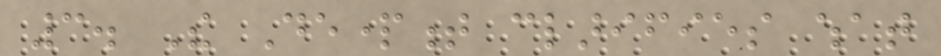3. The Department clarifies what
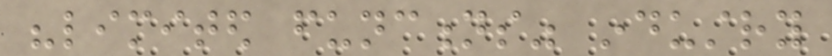"limited functions" industry
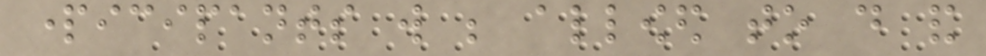participants will be allowed to do and
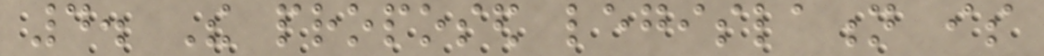4. The proposed legislation is
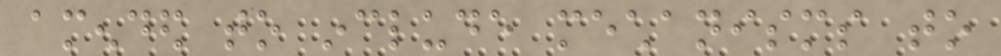amended to include mechanisms to
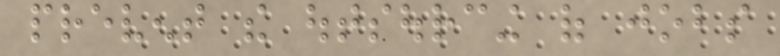prevent the outsourcing of jobs
